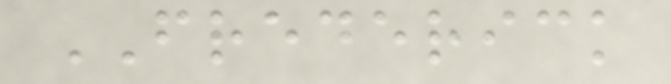FREDERICK
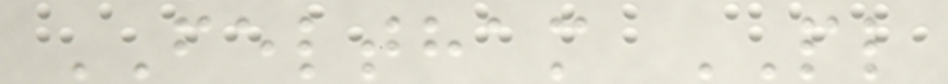FELTHAM PL
